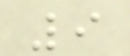9
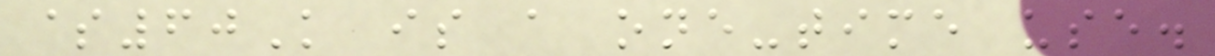$60K is a one-time use.
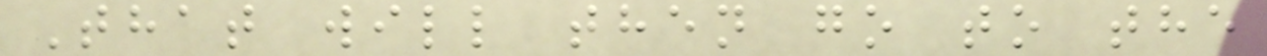That will then go to the
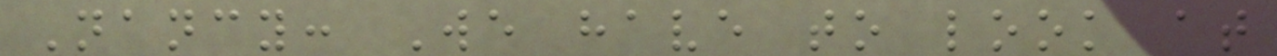Nancy: We have to look at
